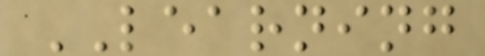LEARNING
